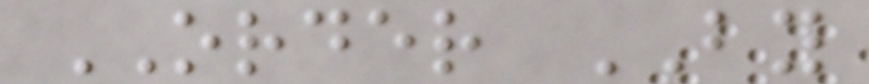ORDER BY
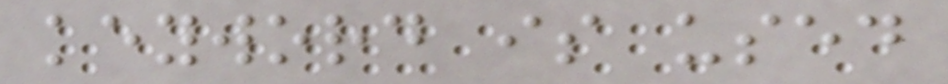keyword is used
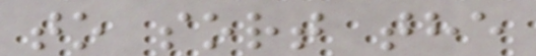to sort the
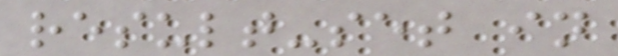result-set in
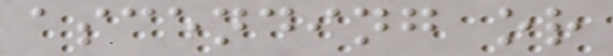ascending or
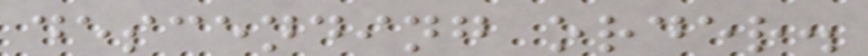descending order.
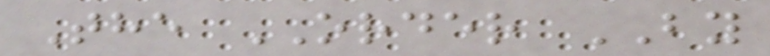The ORDER BY
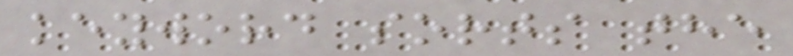keyword sorts the
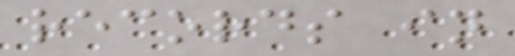records in
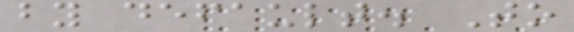by default. To
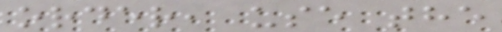order, use the
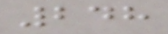248
